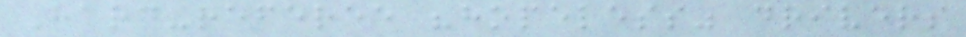Hard-referee "hopeless" drivers
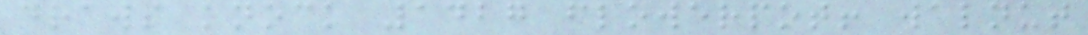draws knock 1427 flowerpot! walnut
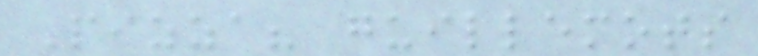Pizza? guillemots
